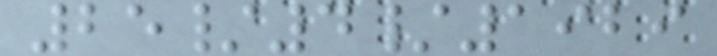25/4/1929
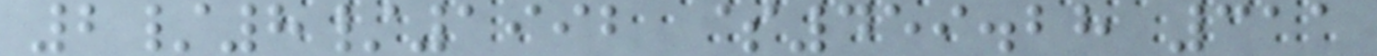2/8/1992 $459.28 311
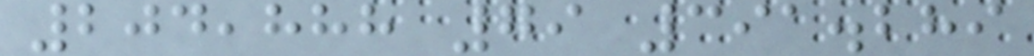204,888 79 391.289
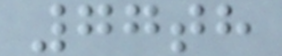77th
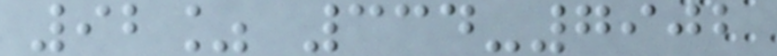92% 334-7902
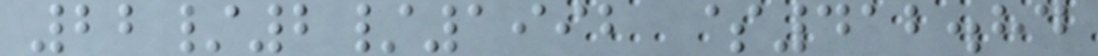22/2/1992 $412.84
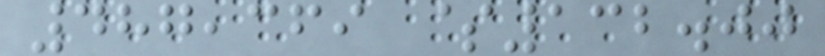487,369 $132.00
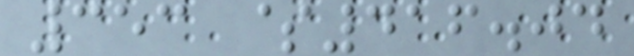353 $416.04
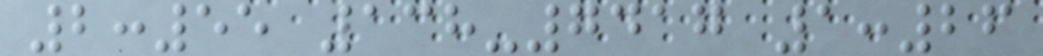2:55 138-7417 1:26
